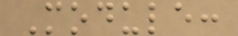Module:
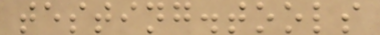testing.tools
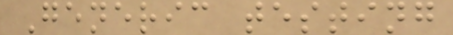Generic testing
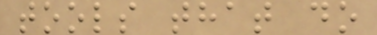tools that do
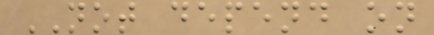NOT depend on
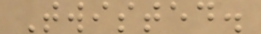Twisted.
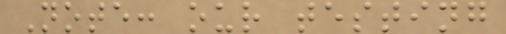Note: our testing
